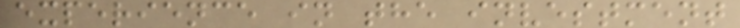experience in the investment
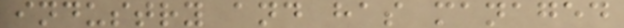industry and has managed
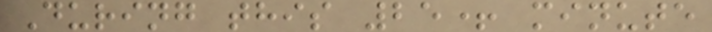During this 25+ minute
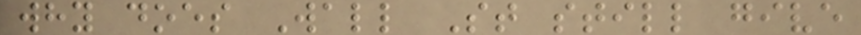why does Wall St still give
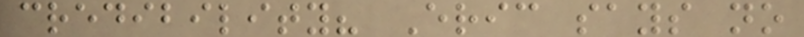credibility? Eric says no
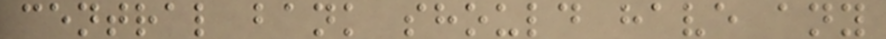central bank should have any
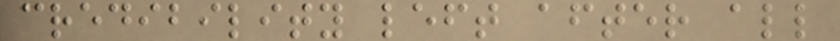credibility left after all
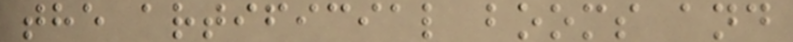the artificial booms and
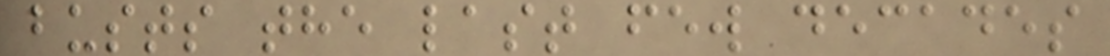busts the last few decades
